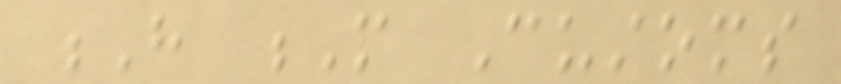H M Customs
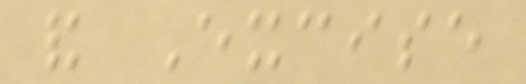and Excise
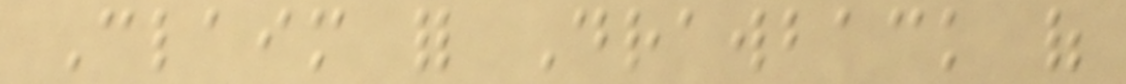Claim for Drawback of
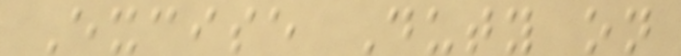Excise Duty on
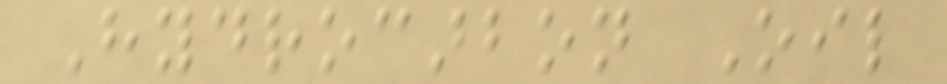Hydrocarbon Oil
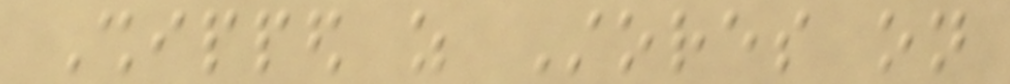Shipped as Stores on
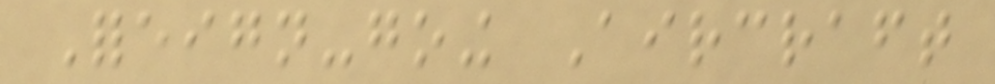Foreign-going Aircraft
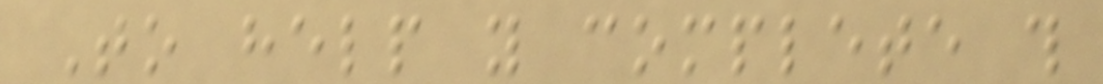To help you complete this
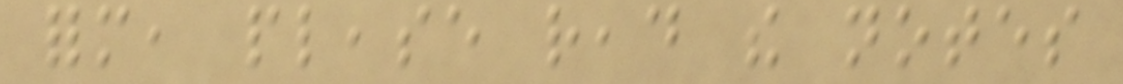form, please read the notes
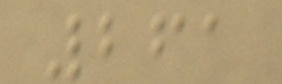261
